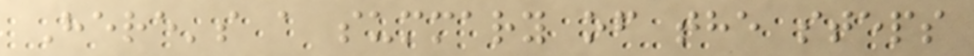Here's a summary of the steps
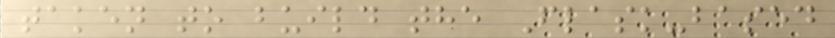taken to build the Flask-based
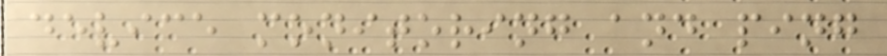device monitoring and ping
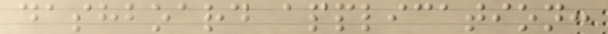dashboard application:
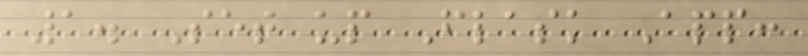1. Set up Flask App:
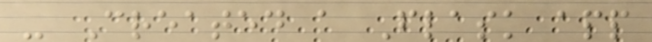- Created a Flask app
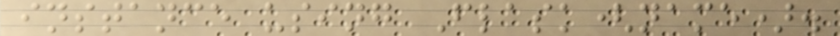instance using Flask(name).
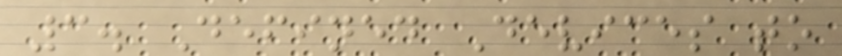3. Defined Devices to
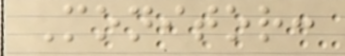Monitor:
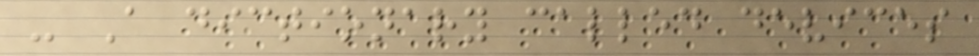- A dictionary called devices
